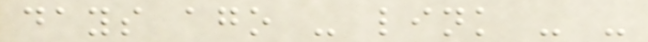days ago - link - -
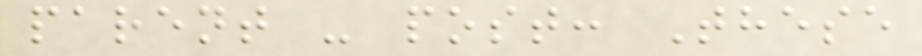parent - post: These
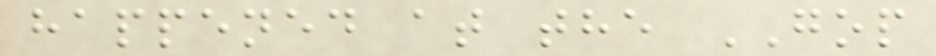happened at the GOP
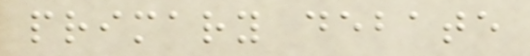primary debate
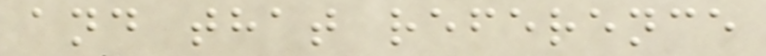and that reference
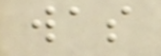was
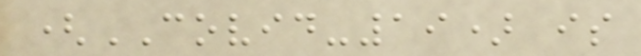(COVID-19) is
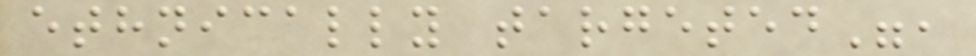ethnically targeted",
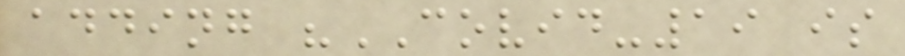adding "COVID-19 is
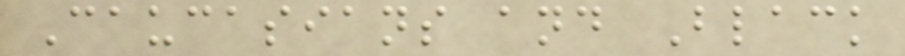Caucasians and Black
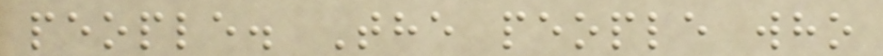people. The people who
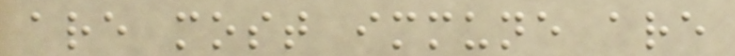are most immune are
